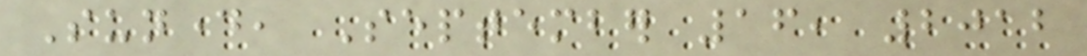Sunday, September 16, 2012
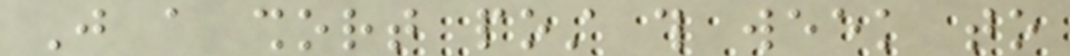Just a short post this week to
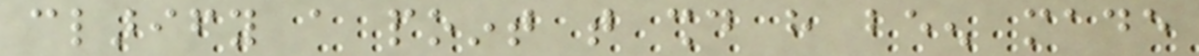clarify a point that should have been made
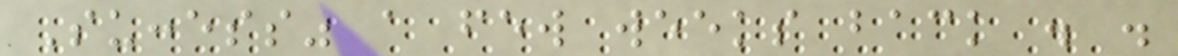Success" a few weeks back . .
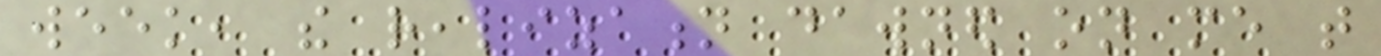week, the realization dawned on me that
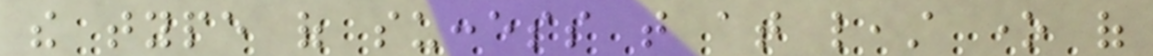the type of success that at least one of
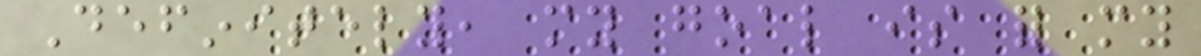Definitely, my goal is for my
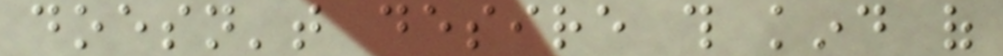doesn't desire this kind of
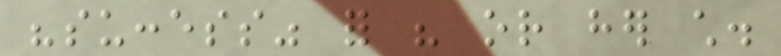"success" for his or her child.
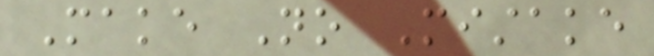Make No Mistake
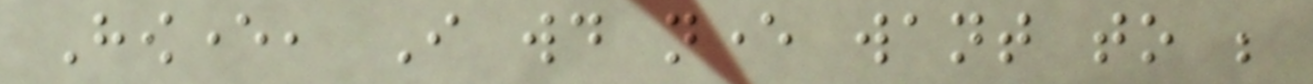However, I would never want to be
